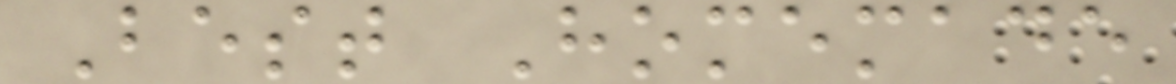Best Homemade
